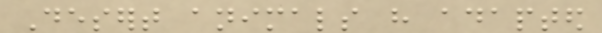Desert animals have adapted
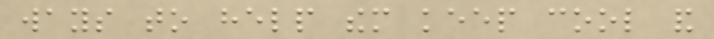ways to help them keep cool and
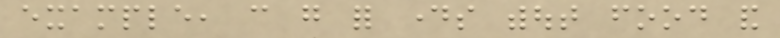example, can go for days without food and
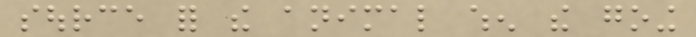source for the animal when the going
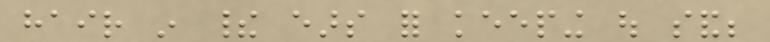hair in their ears for keeping out sand;
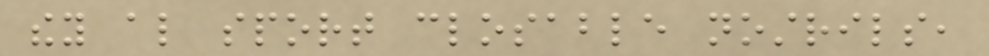they also sport closable nostrils,
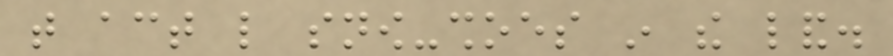that act like snow-shoes in the land.
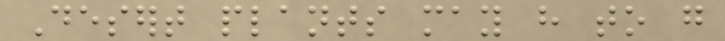Desert plants may have to go
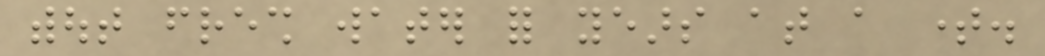without fresh water for years at a time.
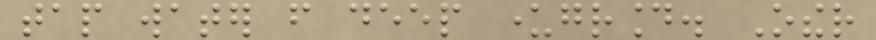tap water from deep underground. Other
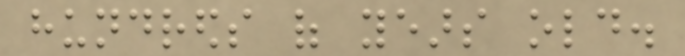hundreds of years old.
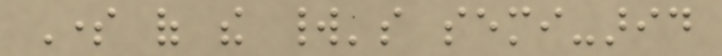Some of the world's semi-arid
